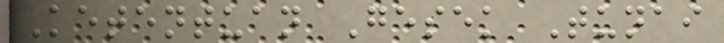Ketentuan Gesek Tunai
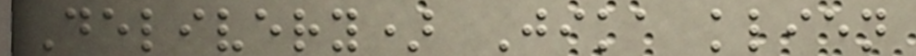Delivery) Jika klien
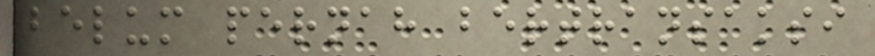belum pernah bertransaksi
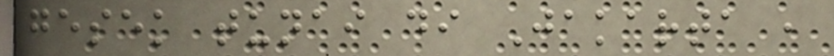gesek tunai di Jakarta ,
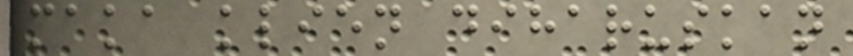maka klien diharuskan
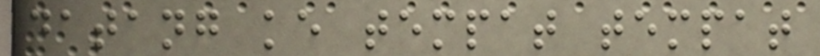datang ke tempat tempat
